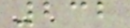232
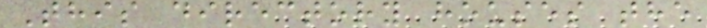This directory houses the
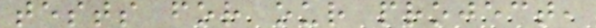tests for our project,
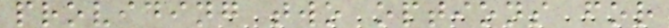providing two options for
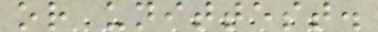or unittest.
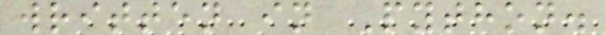written in Python.
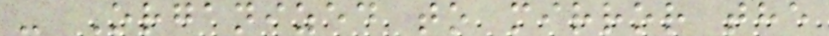- Organized to mirror the
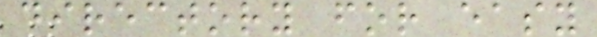directory for easy
